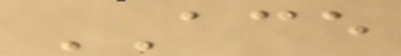ACE
